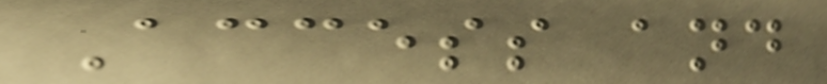Access and
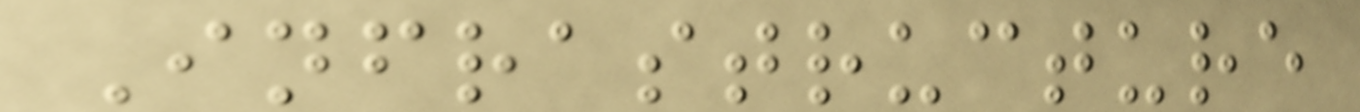Infrastructure
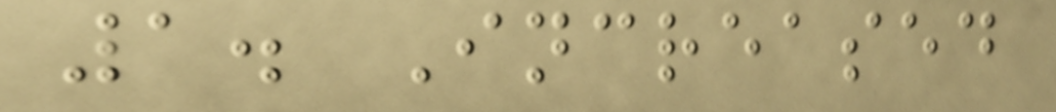1. Increased
